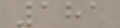181
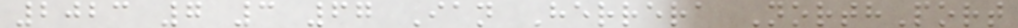2023 7 3 67 Ian Herrera NorthPort
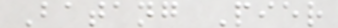Batang Pier
